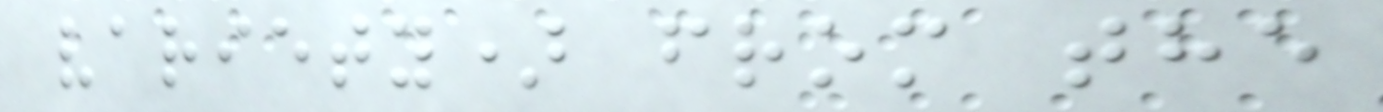variety) from the
